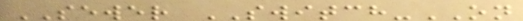SEWER SWITCH-ON
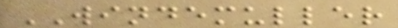WINDEMULLER
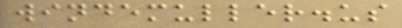windemuller.us
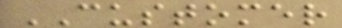CUSTOMER
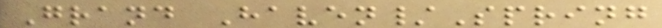Grand Haven/Spring
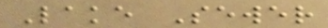Lake Sewer
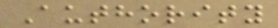Authority
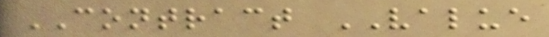CONTRACT VALUE
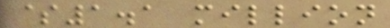$1.1 million
